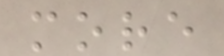more
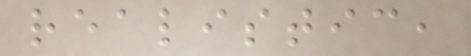realistic,
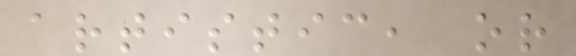artistic, or
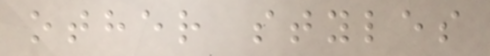other styles
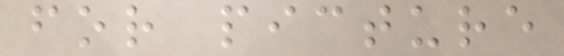for picture
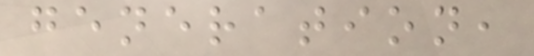generation,
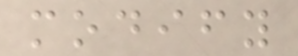modify
